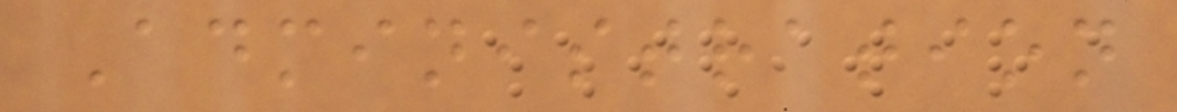Administration
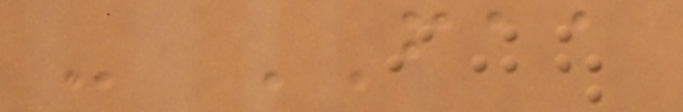- FAA
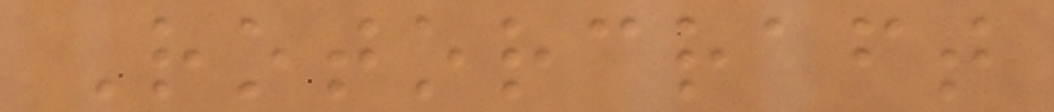Rotorcraft
